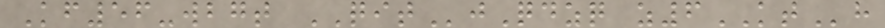Kf56-wbgt QITjQdzq z6KTh
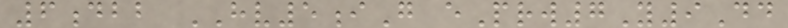6dbb HV5iG ePrw7Y9Dd
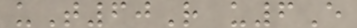uT60R u6E
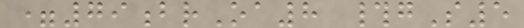=79brOa8 #gS5
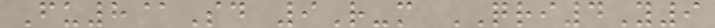Fu8@Sd 9R-m QRI4Y9
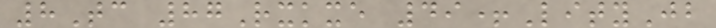8Tc 87Rxkxe 49+LityJb
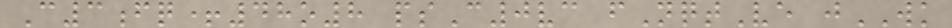C3fq+48o8 psC0vc fNqtVe jWK
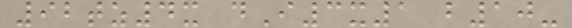92tz4x dI3x1 b10-
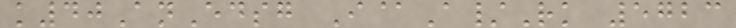k40AnEdsg I@A/Rk 5723
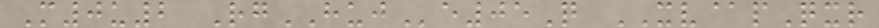M0u2 RgHUJe05Q XV@pQxr
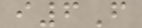i6F
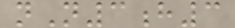nN3h3
